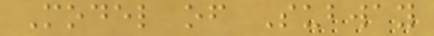Model of Subway
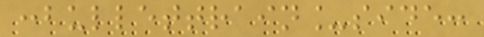:bullettrain_side:
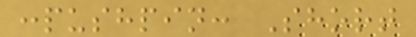:pushpin: Short
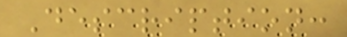Description:
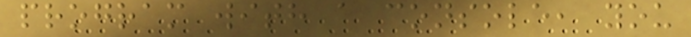program with a console, you
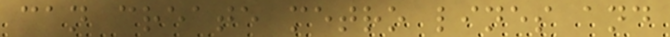can create metro lines and
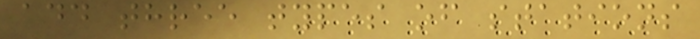add three types of stations
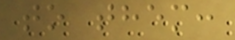to them:
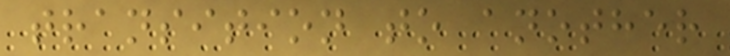transition to another
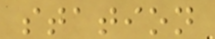station
